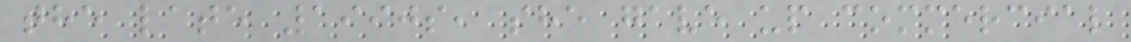the late 1990s, she gave up commercial
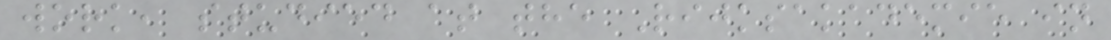work, studied at the Rijksakademie in
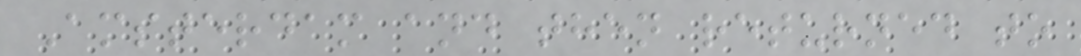Amsterdam and then returned to
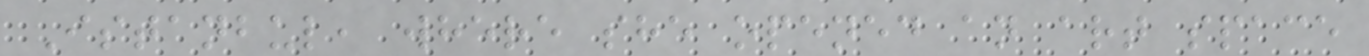Istanbul, where she opened an art space
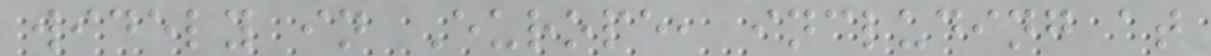widely in Europe, including at
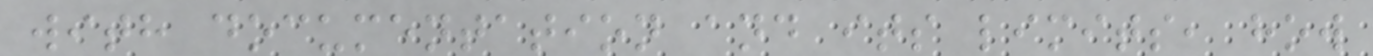with documentation and its limits, how
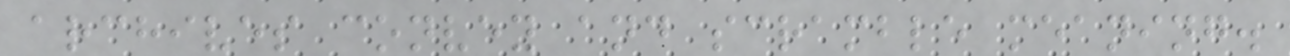archives convey and scramble meaning.
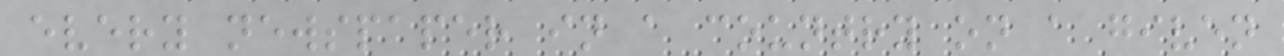every newspaper in a country on a given
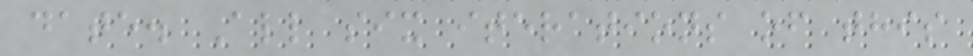date. All six iterations of this
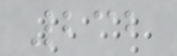232
